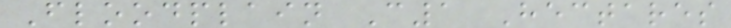Floodplain C1 Hectares
